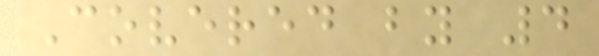Covered by 4
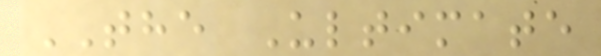THE Ultimate
